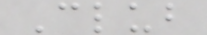Club
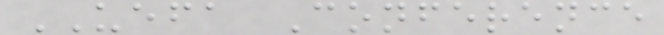UEFA Conference
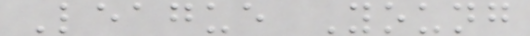League Young
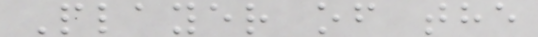Player of the
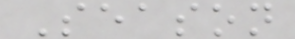Season
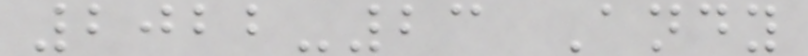2022-23 Andy
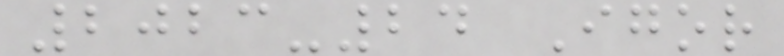2023-24 Igor
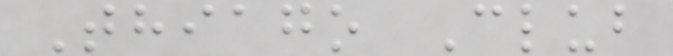Thiago Club
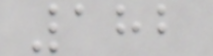182
